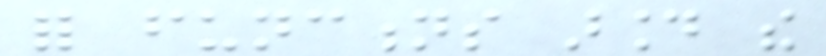for functions around the
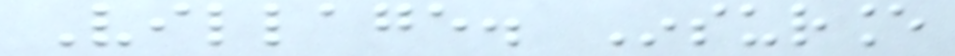Village. Insurance
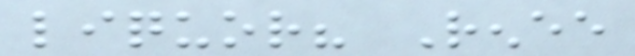liquor? Renee
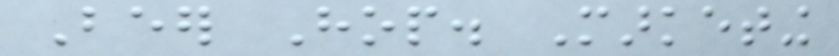Beer Hop. Marketing
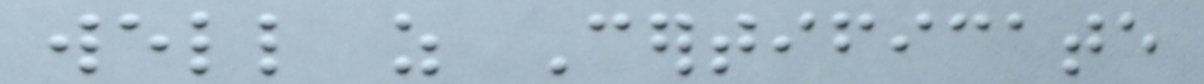well as Certificate
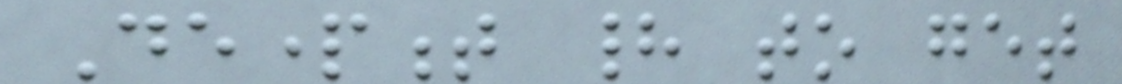Department had to get
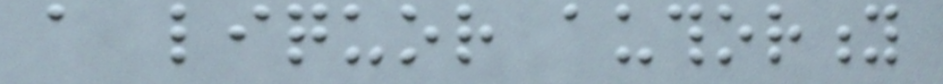a liquor authority
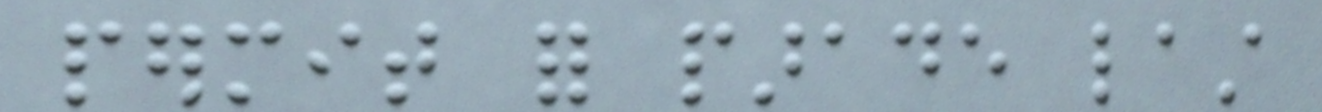permit for parade last
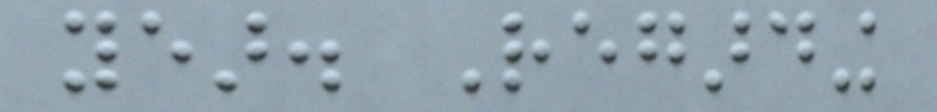year. Regarding
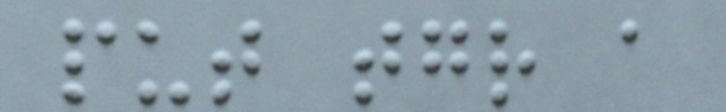put together a
